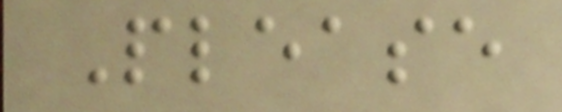Please
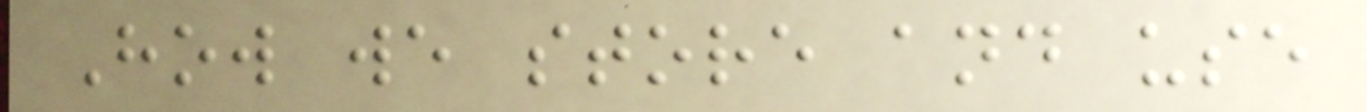How we store and use
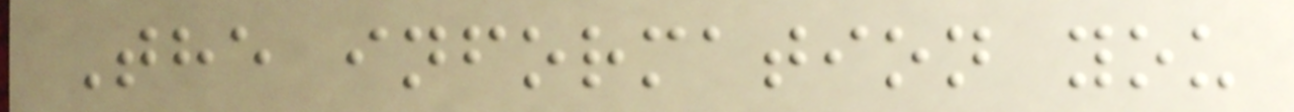The information you
